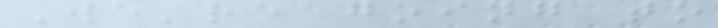We're going to
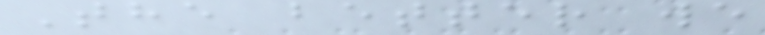The better we
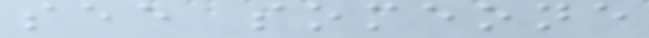see someone
